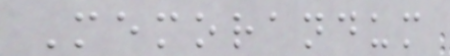Memorandum
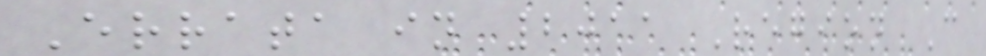Errata in 2011 Region C
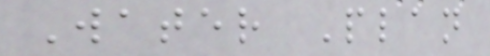Water Plan
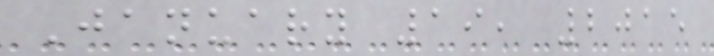January 19, 2015
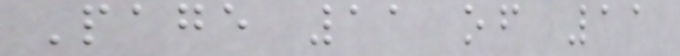Page 11 of 11
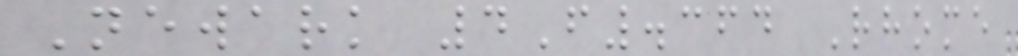Newark 4F.364 Rhome
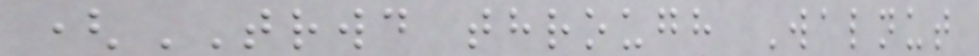(TRWD through Walnut
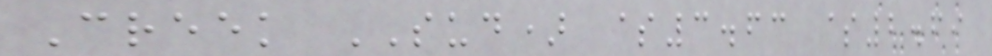Creek SUD) $3.63 $2.69
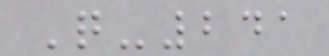Q-241
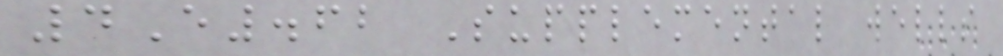4E.62 Supplemental wells
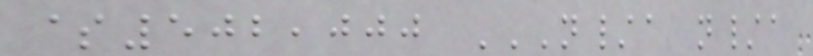$502,000 N/A N/A
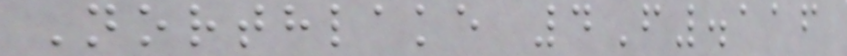Northlake 4F.116
